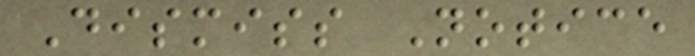Dismiss Notice
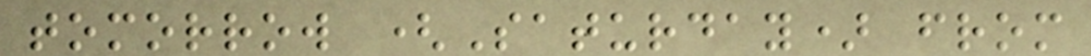tomorrow (Saturday) from
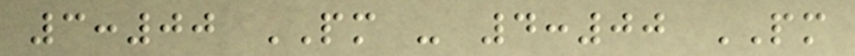3:00 PM - 4:00 PM
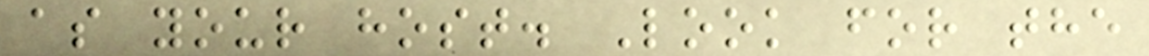as your host. Look for the
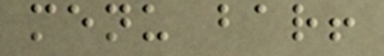menu bar!
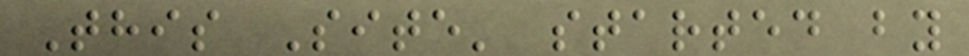This Site' started by
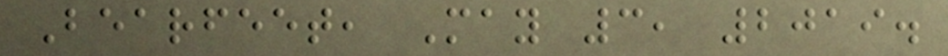Bearfeet, May 3, 2019.
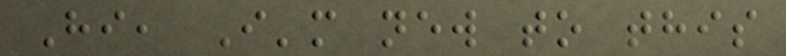Hi, I'm new to this
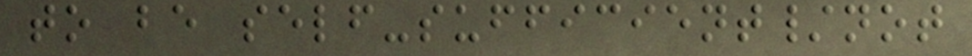to be self-sufficient/not
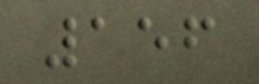156
